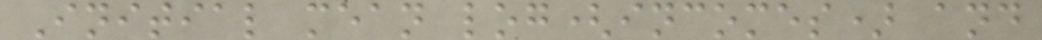Initial mean log(incomes) and
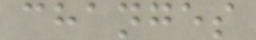changes
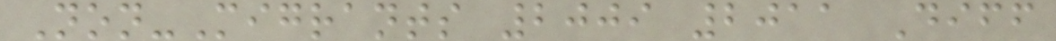Non-Migrants 2009 2011 Diff
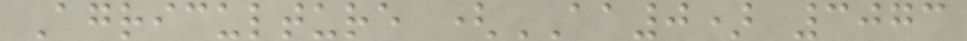Agriculture (AA0) 3073
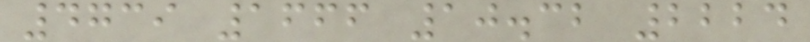4739 1666 10.32 2224
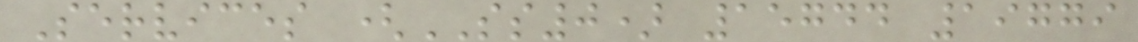Services (SS0) 15744 19779
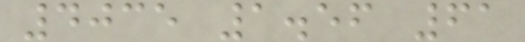4035 1.56 61
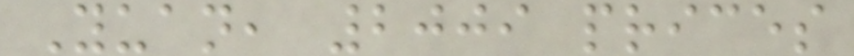Yuan, 2009 prices
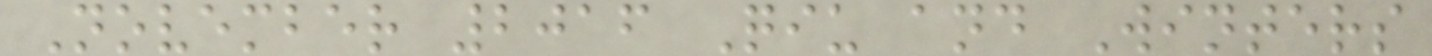November 2016 Qiu and Winters
